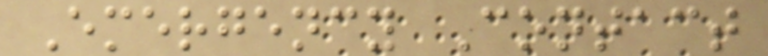Emergency Contact
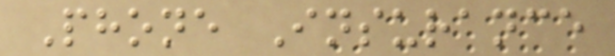Phone Insurance
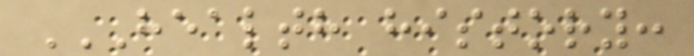HEALTH HISTORY:
